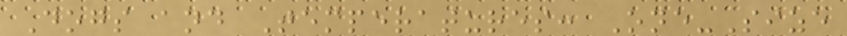Dogs and Temperatures: One-Size
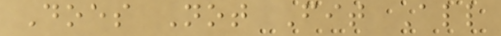Does Not Fit All
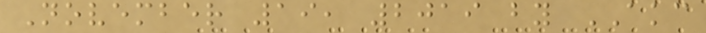November 19, 2019 by AKC
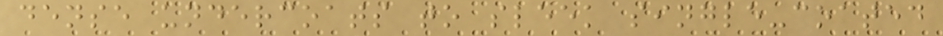dense undercoats to sleek single-coated
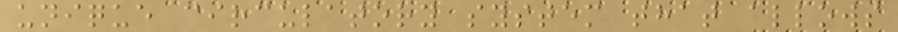unique circulatory system that allows
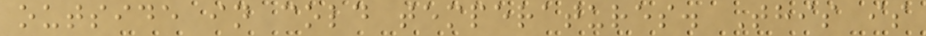outside in cold temperatures. This is
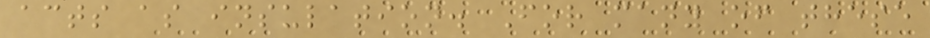acts as insulation. For many of these
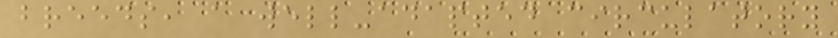breeds, a well-adapted circulatory
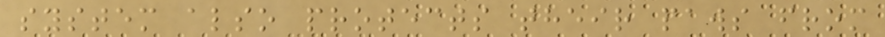system also protects their paws from
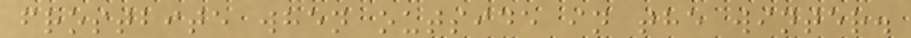frostbite when outside in the winter.
